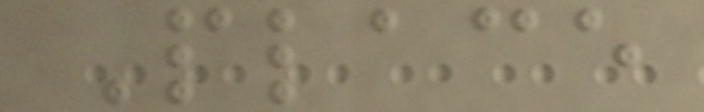Place
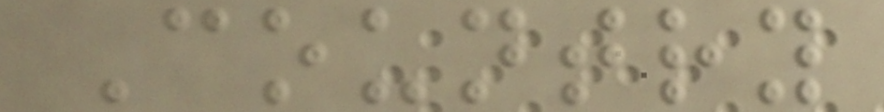Country
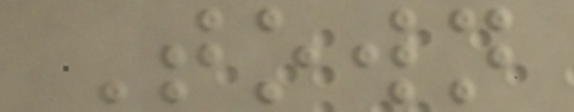Town
